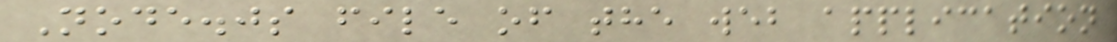Node.js file of the web application
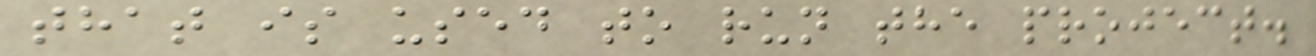that is used to run the project.
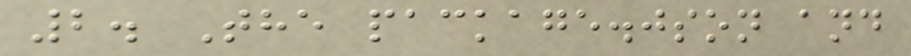2. The package.json and
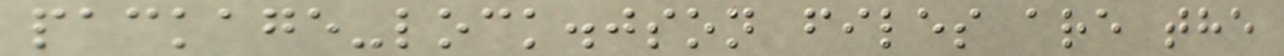package-lock.json files are the
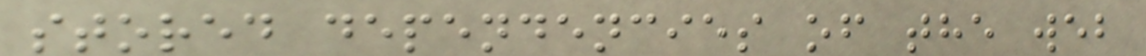stored dependencies of the web
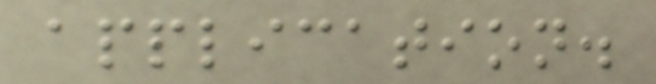application.
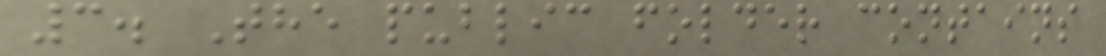3. The public folder contains
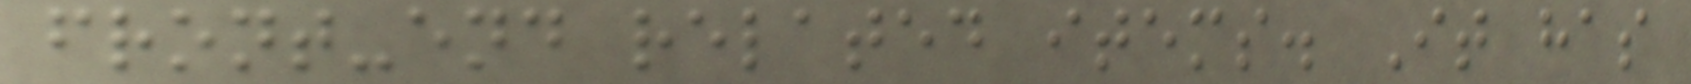front-end related items. It has
